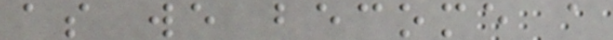as we become a
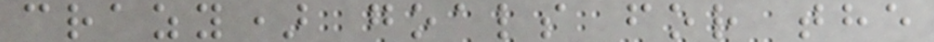crazy) goals for the
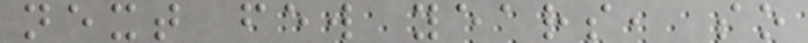next few years, so
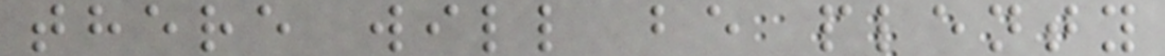there will be plenty
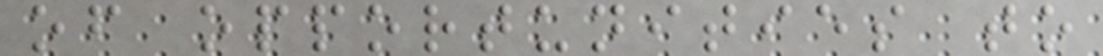of opportunities to
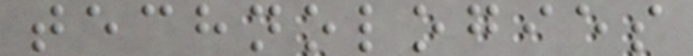technologies
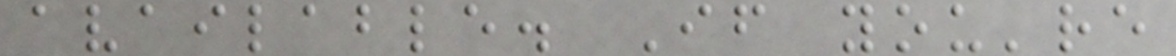available. If you're
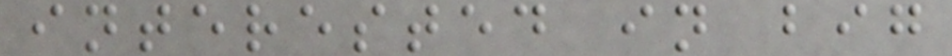interested in big
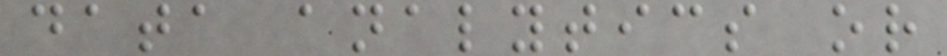data analytics or
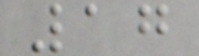17
